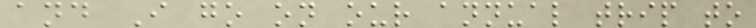and I go on our annual trip to
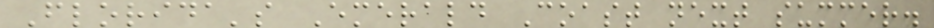Florida's Emerald Coast next summer.
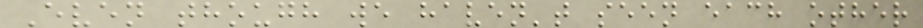Even though we haven't seen each other
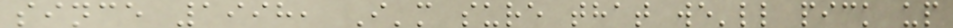since 1998, I'm sure that we'll pick up
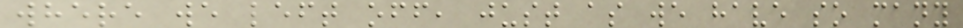where we left off, just as we have so many
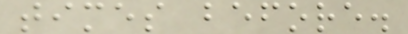times before.
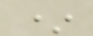*
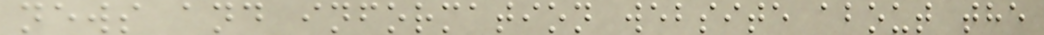news and information website about the
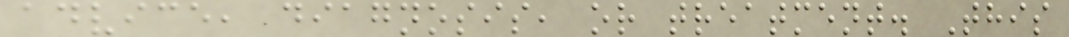advice, diagnosis, or treatment. This
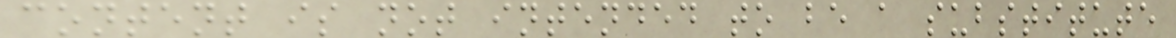content is not intended to be a substitute
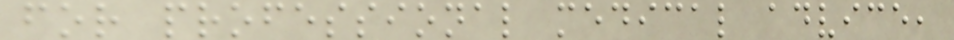for professional medical advice,
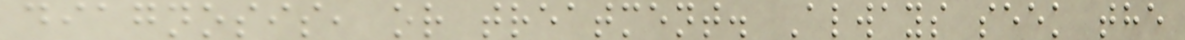diagnosis, or treatment. Always seek the
